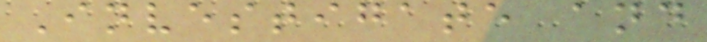Investigate and
